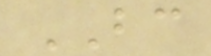BC
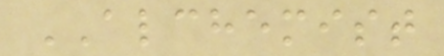ALCHEMIST
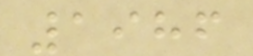1986
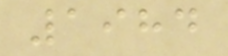1984
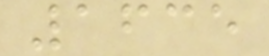1635
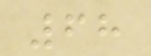68
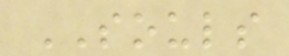SOULS
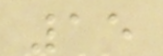15
